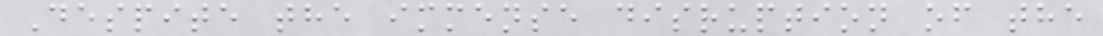Despite the immense disruption of the
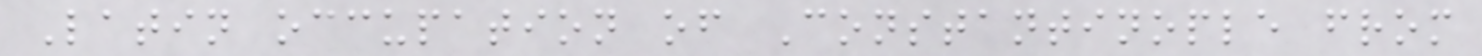Latin occupation of Constantinople from
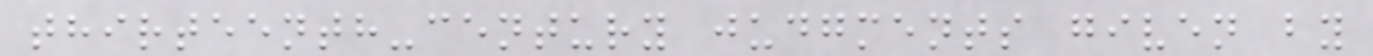thirteenth-century judgments given by
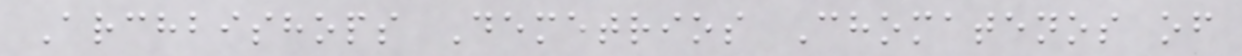Archbishops Demetrios Chomatenos of
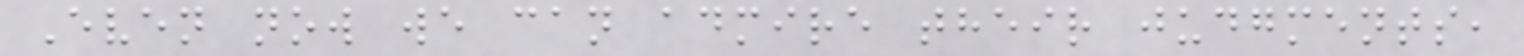Even now we can admire their judgments,
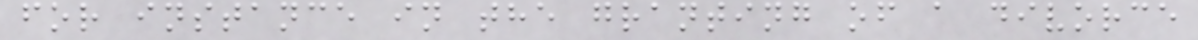for instance in the granting of a divorce
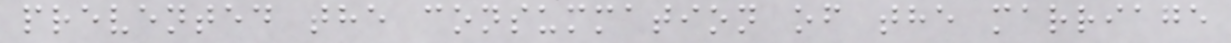prevented the consummation of the marriage
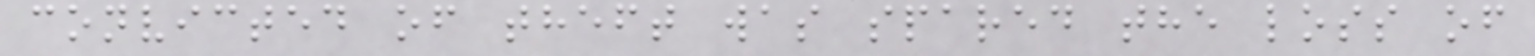convicted of theft was spared the loss of
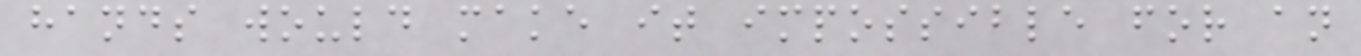hands would make it impossible for an
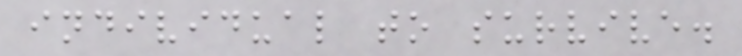individual to survive.
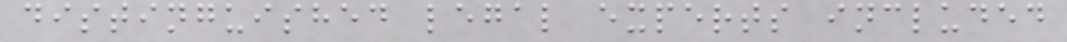distinguished legal experts included
